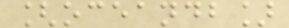[oceandb]
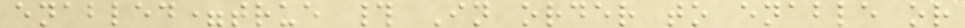enabled=true # In order to enable or
